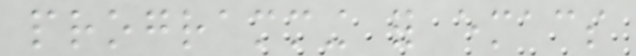programming for emacs
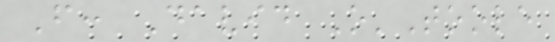From: David O'Toole
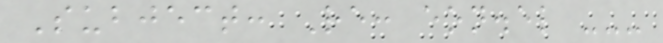Subject: Re: eon.el ---
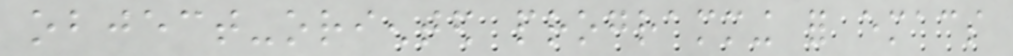object-oriented programming for emacs
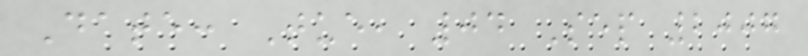Date: Tue, 04 Sep 2007
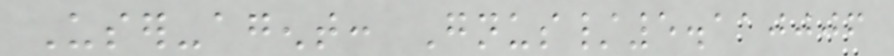User-agent: Gnus/5.110006
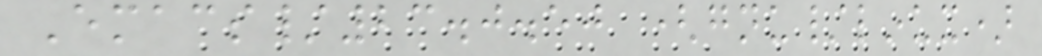Emacs/23.0.50 (gnu/linux)
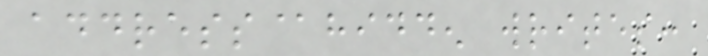address@hidden writes:
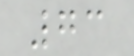73
